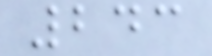243
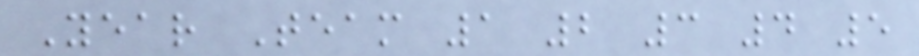Year Team 1 2 3 4 5
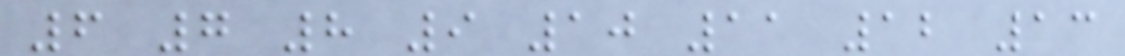6 7 8 9 10 11 12 13
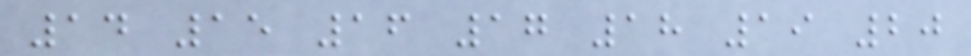14 15 16 17 18 19 20
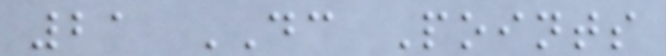21 DC Points
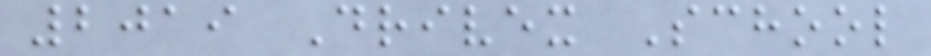2019 Drivex School
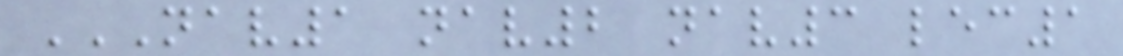NAV1 NAV2 NAV3 LEC1
